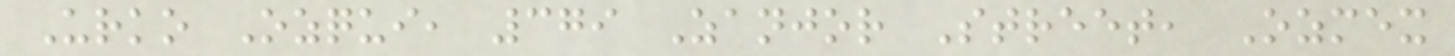Urko Ozqui, 379 Zanjor Street, Ozmex
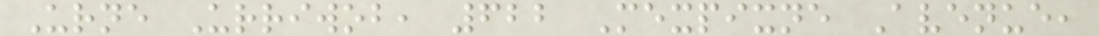Urne Urriwob, 622 Mexpixne Avenue,
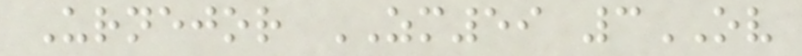Urnejor ZM59 3OV
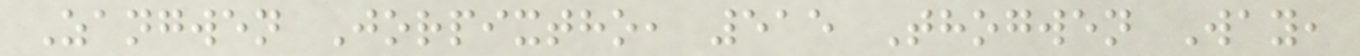Zangwen Jorpixtho, 515 Thogwen Way,
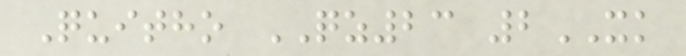Quitho QZ23 2XK
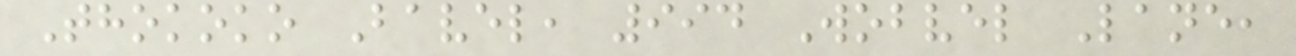Thokoko Bavel, 994 Wobvel Lane,
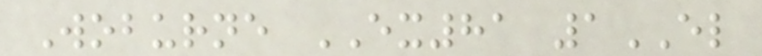Woburne EX81 1EL
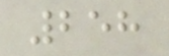258
